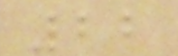22
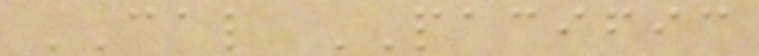CAL PACIFIC
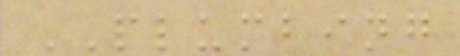PLUMBING
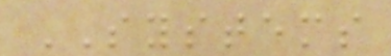SYSTEMS
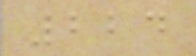224
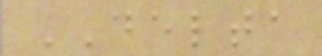DELTA
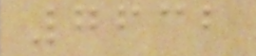7632
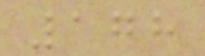178
